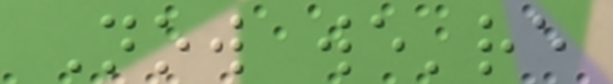Now we're
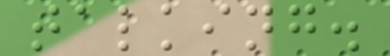talking.
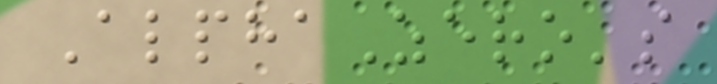AlphaZero's
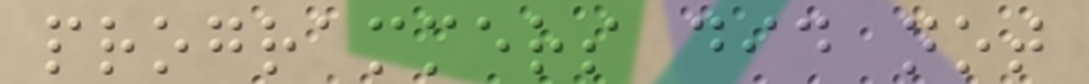programmers did not
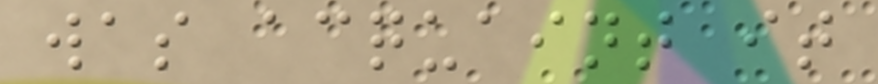was acquaint it
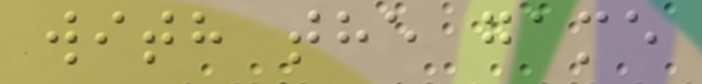with the game
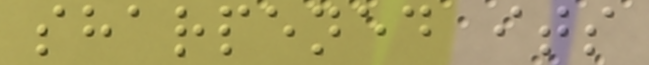sharpened its
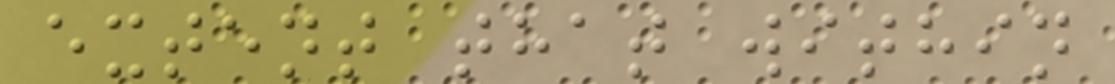extent that within
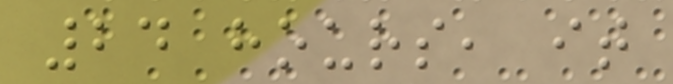24 hours, it
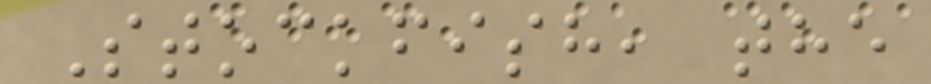Stockfish, the
